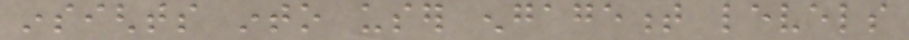insights into user engagement levels
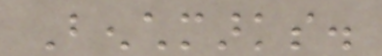Benchmarks.
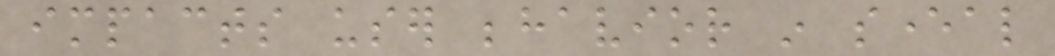impacts user behavior in several
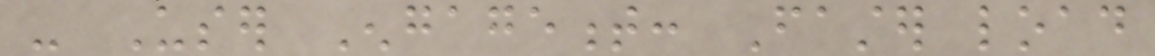- User Engagement: Faster load
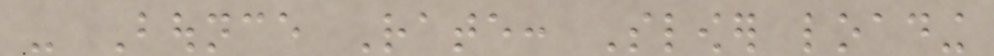- Bounce Rate: Slower loading
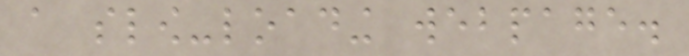a slow-loading webpage.
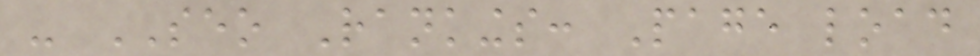- SEO Rankings: Page load
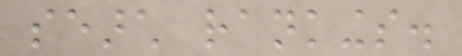search rankings.
